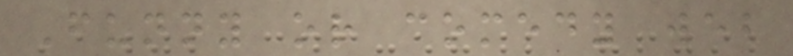Funny or comedy web
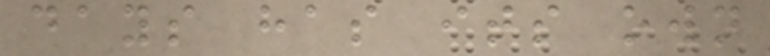days has its own
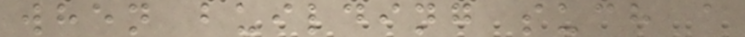when building such a
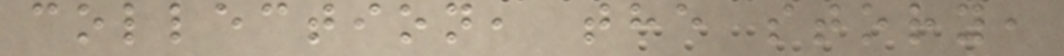collection, the story,
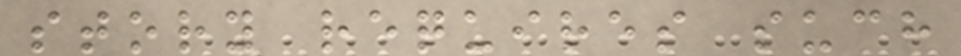story requires such
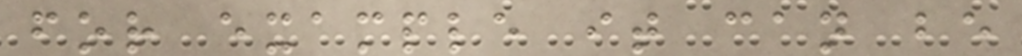for example it can be
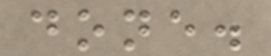done.
